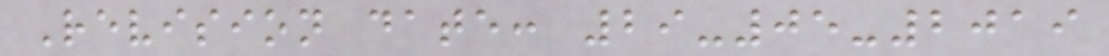Revision date: 29-05-2019
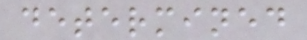determined
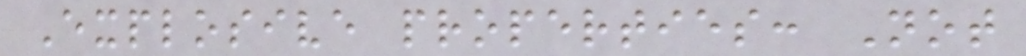Explosive properties: Not
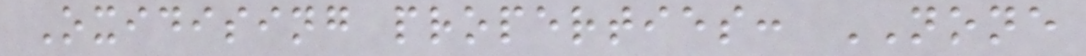Oxidising properties: NONE
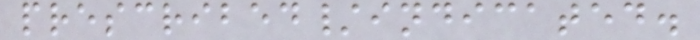prescribed/indicated.
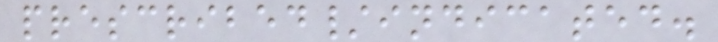prescribed/indicated.
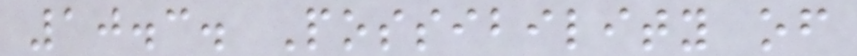10.3. Possibility of
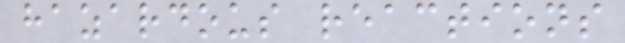hazardous reactions
